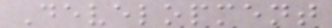Development
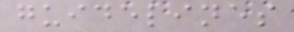guidelines
